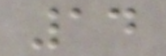14
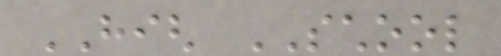HIGH SCHOOL
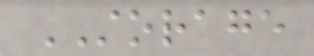STORAGE
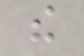the
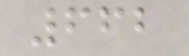662
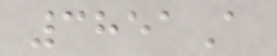3851A
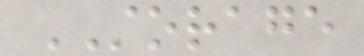STORAGE
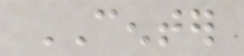CENTER
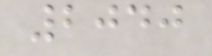2040
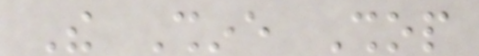The Shine Shop
